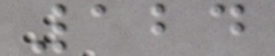124
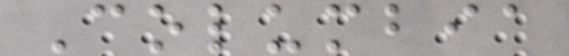Columbia
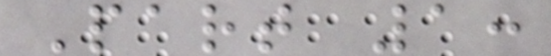Part 1:
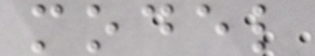model
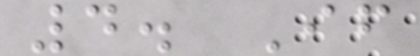4. If
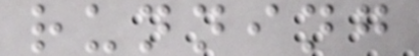running
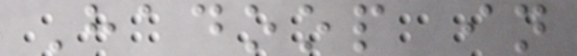Hadoop in
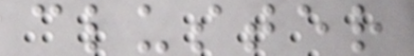cluster
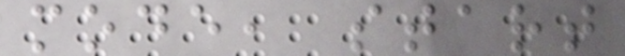mode, start
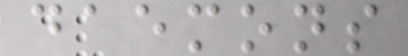daemons
